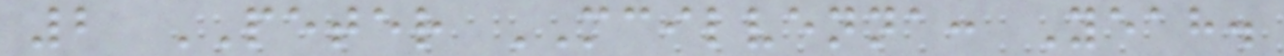2 PETER MCILVENNA: Yeah.
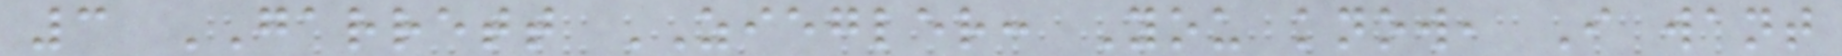3 GARRETT ZIEGLER: You know, I want
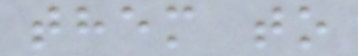them to
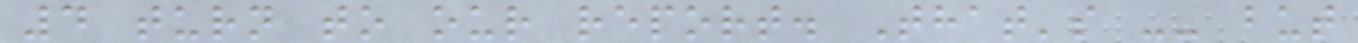4 turn to our report. That's -- but
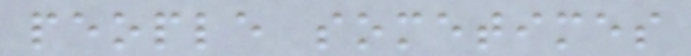people sometimes
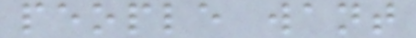people want
